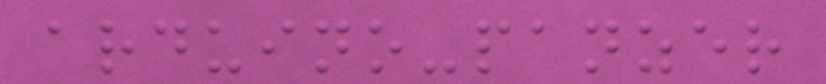arduino-panzer
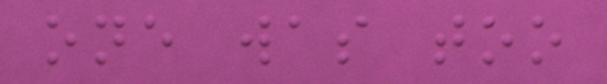one was too
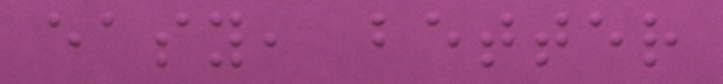easy, better
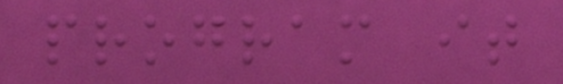program it
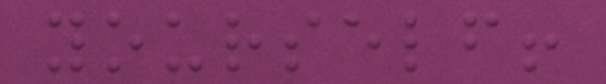yourself!
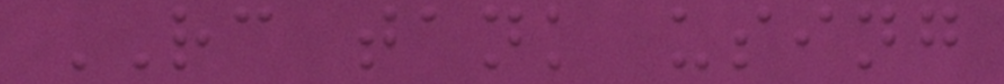RC tank using
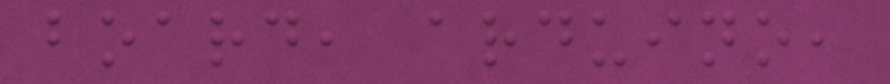board, arduino,
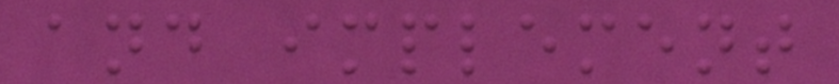and implement
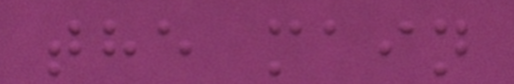the main
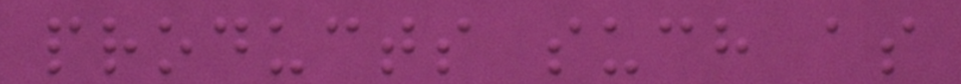products such as
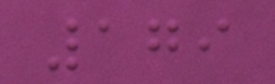179
